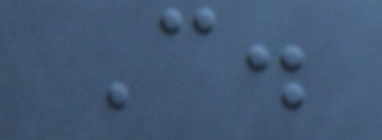C.
